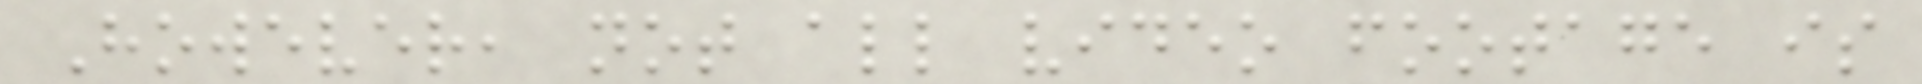However, not all video footage is
